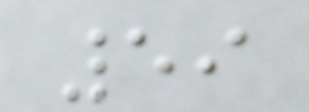59
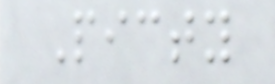Picty
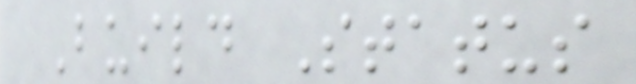Build Status
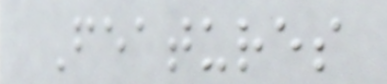Features
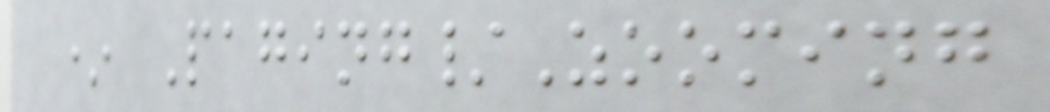* Paging/Zooming
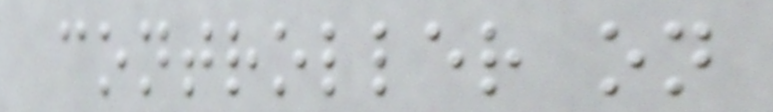controller on
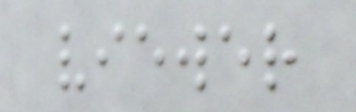viewer
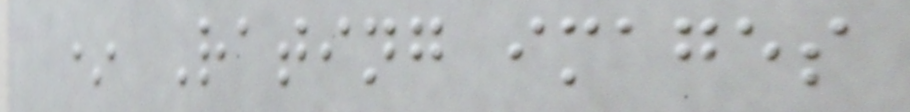* Rating images
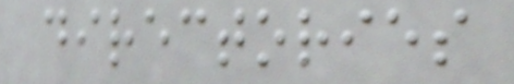directories
